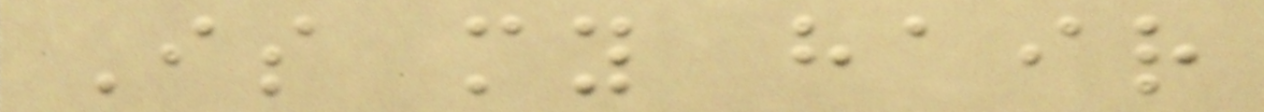Is my hair
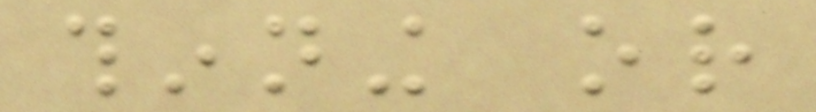thinning or
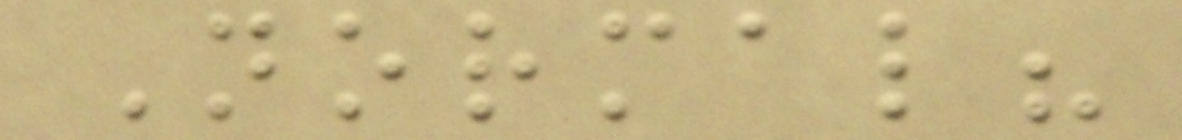Normal?
